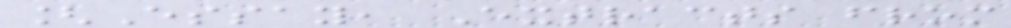[Essay, Extracts from
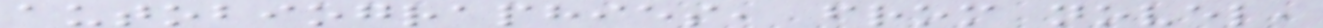autobiographies, from novel,
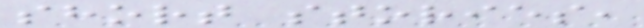short stories,
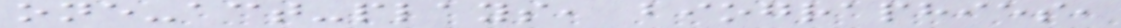one-act-plays, biographies,
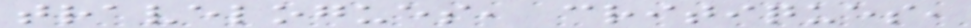travelogues, critiques,
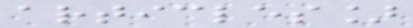articles]
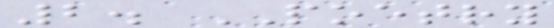2. POETRY
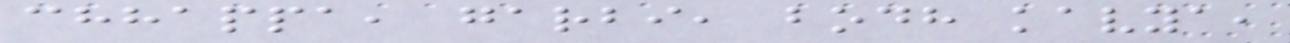chhappa, garbi, bodh kavya,
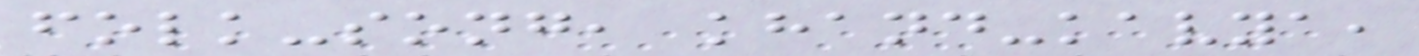folk-song, khand-kavya,
